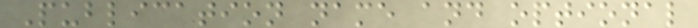Publication name and optional
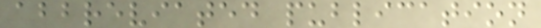abbreviated publication
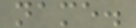name.
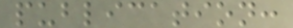publication:
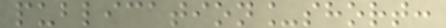publication_short:
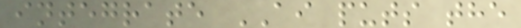integrate AI puts the
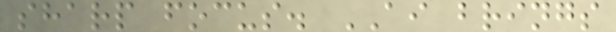sharp focus. AI brings
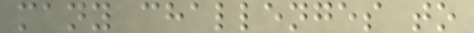many challenges to
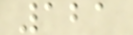121
